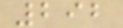292
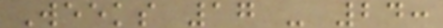Weeks 17 - 24:
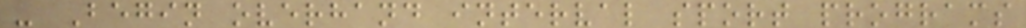- Begin overhand interval sport programs
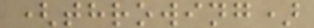(throwing)
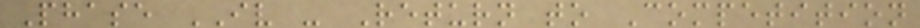Phase IV - Return to Competition
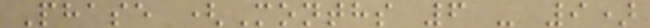Phase (Months 6 - 9)
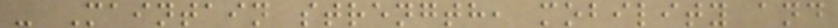- Maintain strength, mobility and
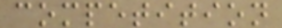competition
